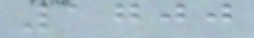1700
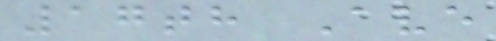17th Ave
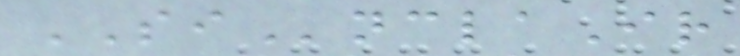SInclaIr
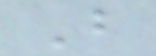B
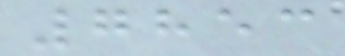7853
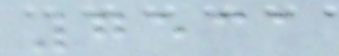7531
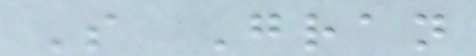S Gran
